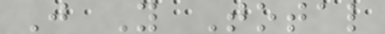J Y Total
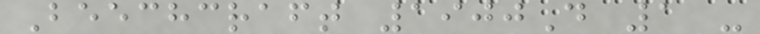Beechcraft 1900D 1 -
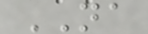NA
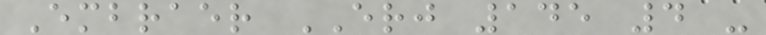Embraer ERJ 145 4 -
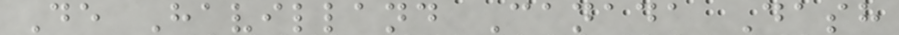De Havilland Canada Dash
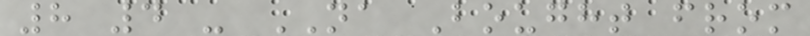8 4 - NA Bought from
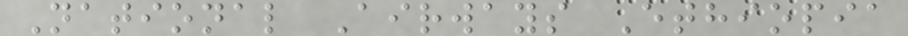National Airways Ethiopia
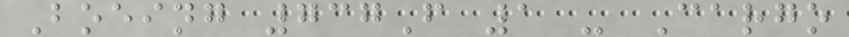Boeing 737F 1 - Cargo
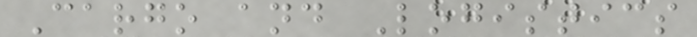Cargo and Logistics
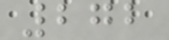272
